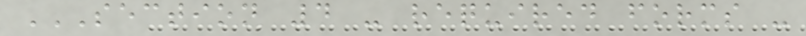SECTION 4 - REQUIRED FORMS -
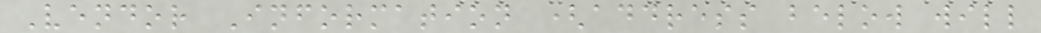Vendor Information (address below will
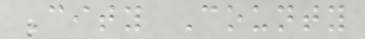City County
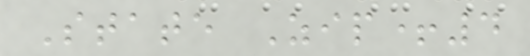State Zip+4
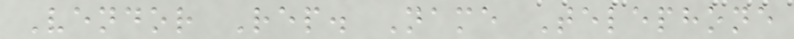Vendor Rep. Name Telephone
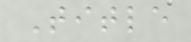Title
